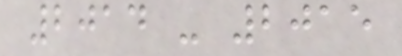2014 - 2015
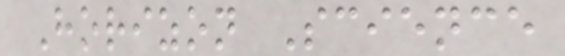Horizon Science
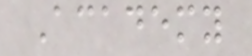Academy
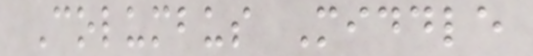Columbus Middle
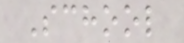School
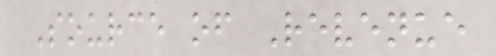Source of Revenue
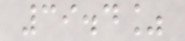39.4%
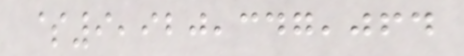$9,920,347,064
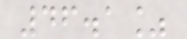46.1%
